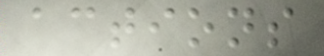actions
